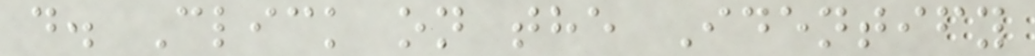d. Click on the Identify
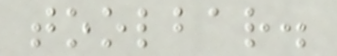toolbar.
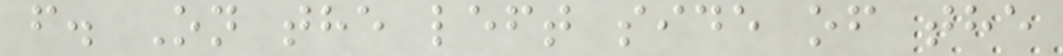f. On the left side of the
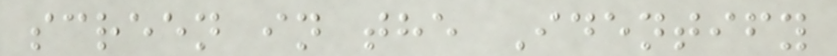screen in the Identify
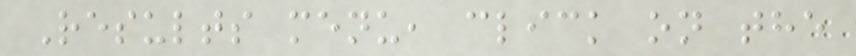Results menu, click on the
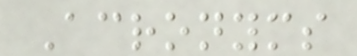Acronyms
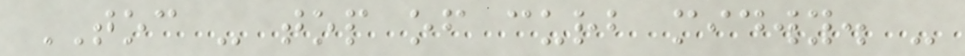TOC - top of curb midwy. -
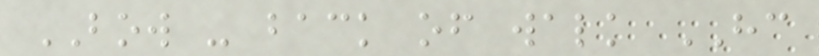BOW - back of walk HC
